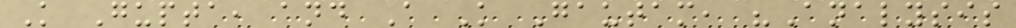K Gupta, and A K Gautam, "Analysis
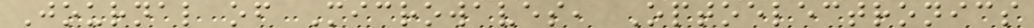Journal of Microwaves, Optoelectronics
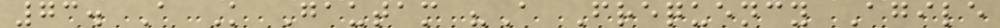73. A K Gautam "A Frequency Agile
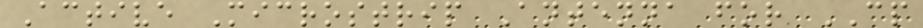Active Microstrip Antenna for CP
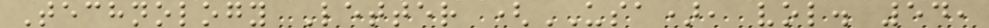Technology Letter (USA), vol. 54,
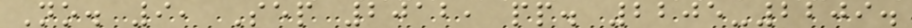No. 9, Sep 2012, pp. 2205-2209.
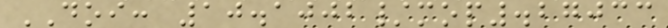DOI: 10.1002/mop.27033
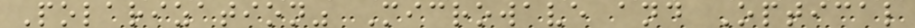Polarization" Microwave and Optical
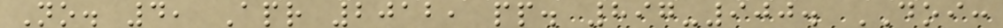No. 4, Apr 2012, pp. 897-900. DOI:
